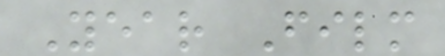Year Film
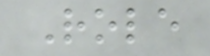Role
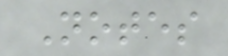Notes
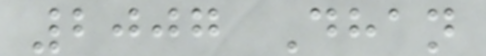2007 Dhan
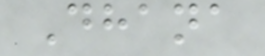Dhana
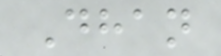Dhan
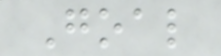Goal
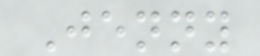Jenny
